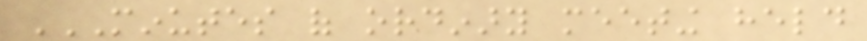MINUTES OF ORDINARY MEETING HELD
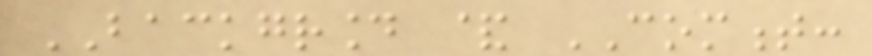BACKGROUND & COMMENT:
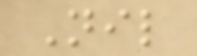Nil
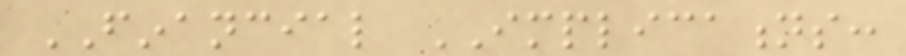FINANCIAL IMPLICATIONS:
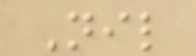Nil
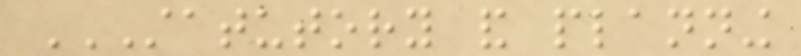STATUTORY AND PLANNING
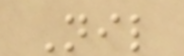Nil
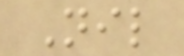Nil
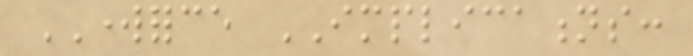WORKFORCE IMPLICATIONS:
